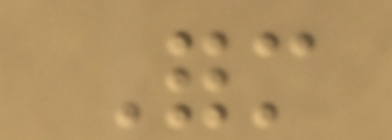Form
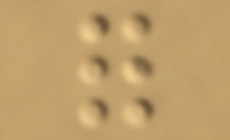for
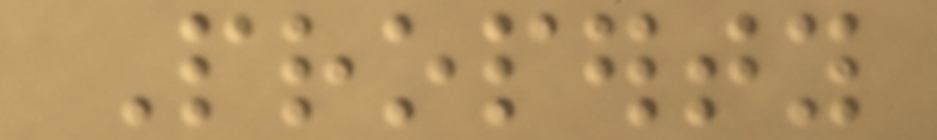Property
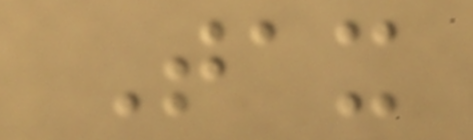Tax
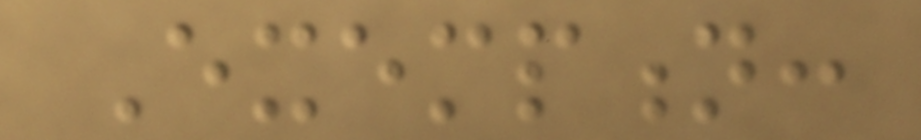Exemption:
